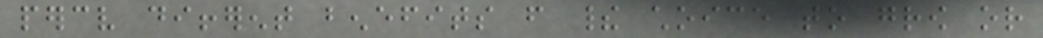perceive different benefits from their choice to grow or
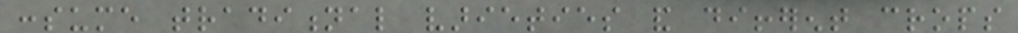consume traditional varieties and different crops
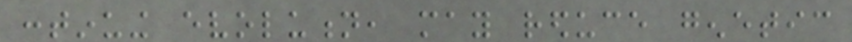continuing evolution, may reduce genetic
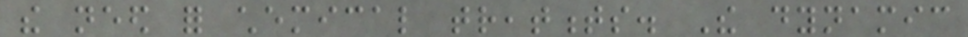the need for chemical treatments. The dynamic
